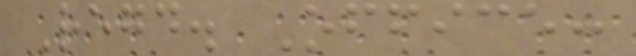Regd. Office:
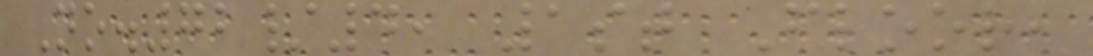No.72/4, 1st Floor,
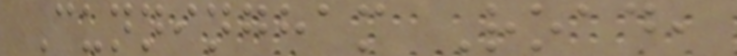Cunningham Road,
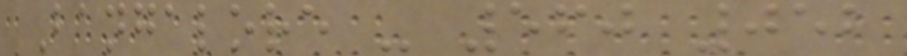Bangalore - 560 052
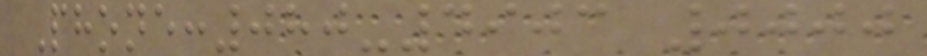Phone:080-4903 0000
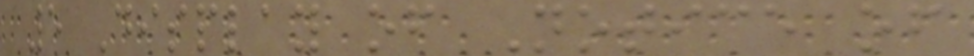5 Display of Notice of
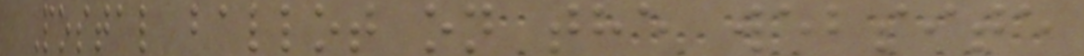Postal ballot on the website
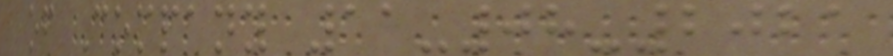of Company 11-08-2021
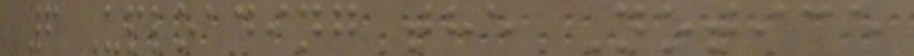6 Uploading the Notice
